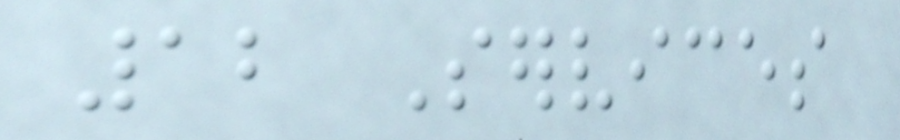12 Services
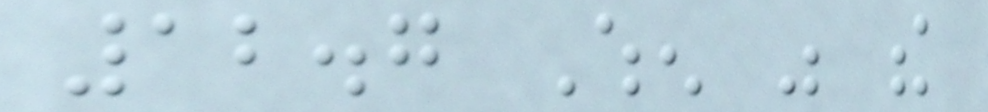12.7 When was the
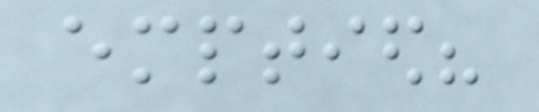emptied?
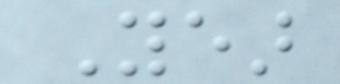Year
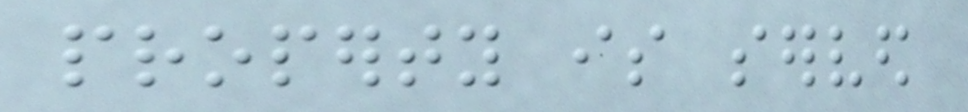property is served
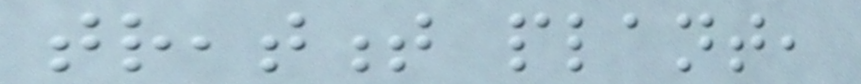treatment plant,
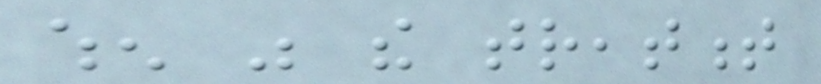when was the treatment
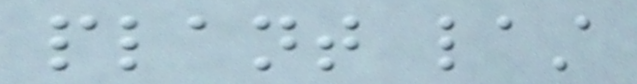plant last
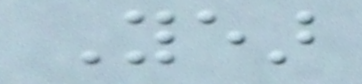Year
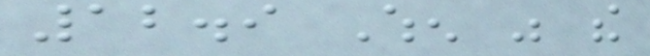12.9 When was the
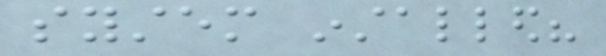system installed?
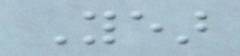Year
